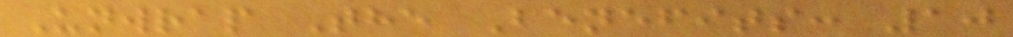Unwrap The Benefits: 10
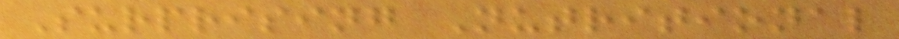Surprising Nutritional
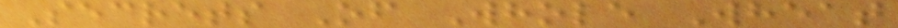Secrets Of Whole Wheat
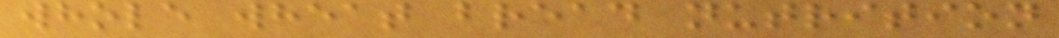whole wheat bread nutrition
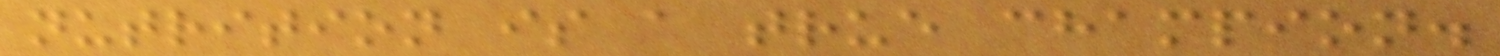nutrition is a true champion.
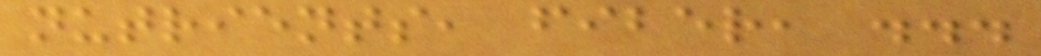nutrients, fiber, ...
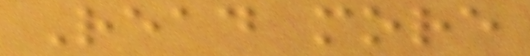Read more
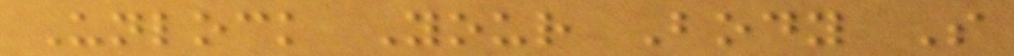Unlock Your Body S
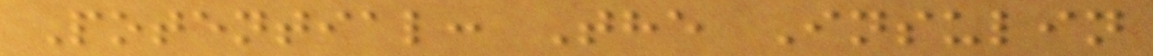Potential: The Insulin
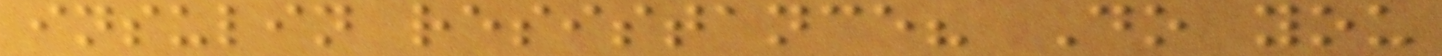insulin resistance? Do you
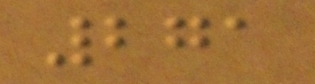271
